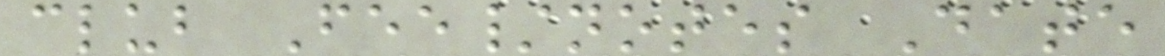club Fee/notes Date
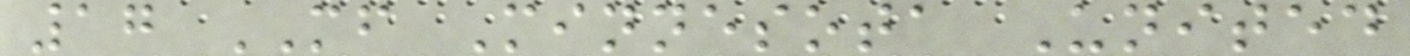17 MF Minnesota United
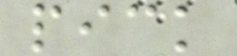pick
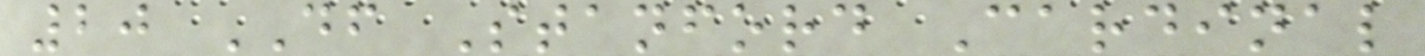20 DF Stanford Cardinal
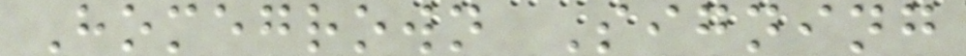Homegrown Signing
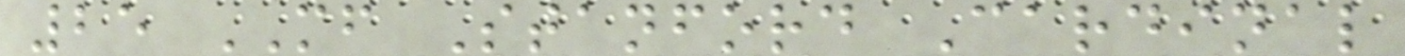25 MF Stanford Cardinal
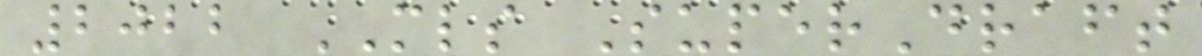2022 MLS SuperDraft
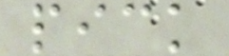pick
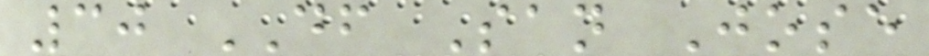30 DF San Jose
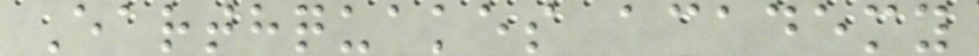Earthquakes academy
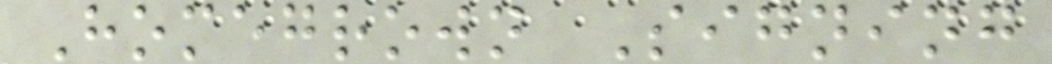Homegrown Signing
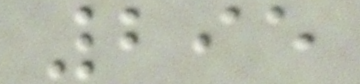295
